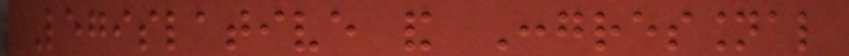Legislative and Congressional
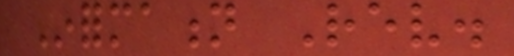Information Rev.
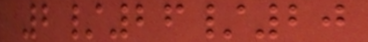2/26/20
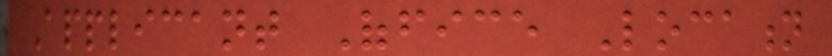Applicant Office Location
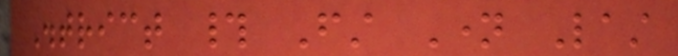District # First Name Last
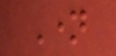Name
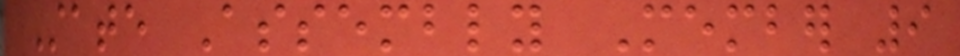State Assembly Member 9
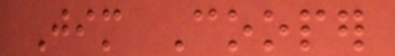Jim Cooper
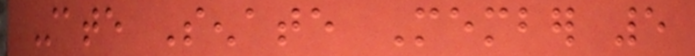State Senate Member 5
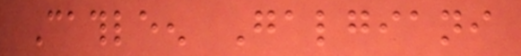Cathleen Galgiani
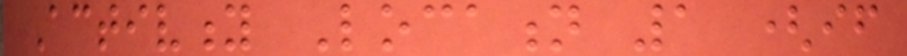Activity Location 1 (if
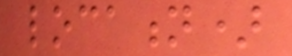location)
